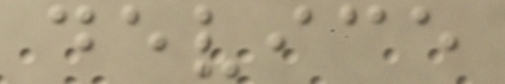device
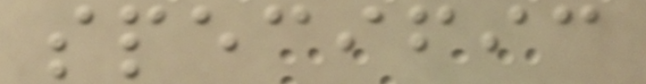specific
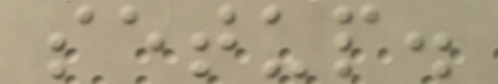setup.
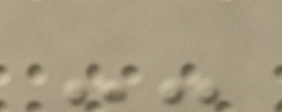--
